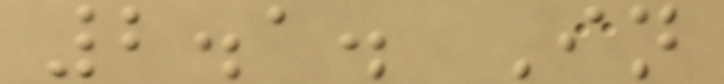2.1. In
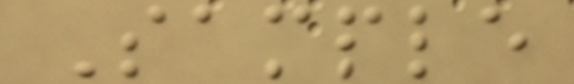Sample
